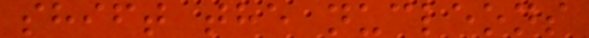shift the nucleons
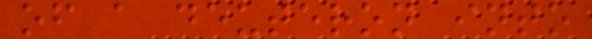of a deuteron into
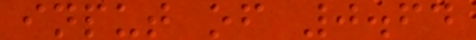input of 0.64
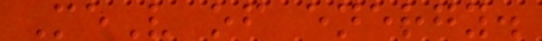MeV of energy.
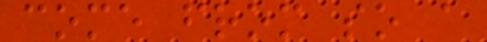come from so a
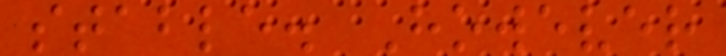stable. However
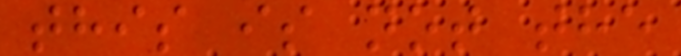this is not the
